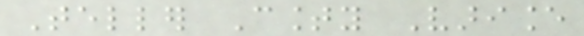Teller County Variance
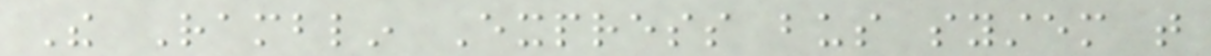The Ramblin Express bus system that
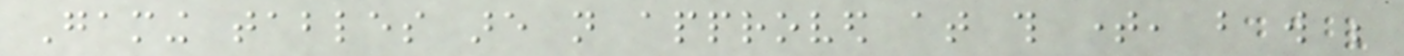Gaming tables are not approved at this time, but will be
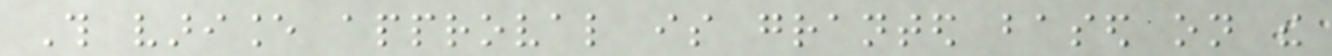This variance approval is granted based on the
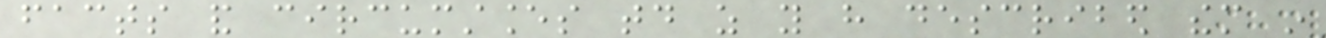facts and circumstances today as you have described them in
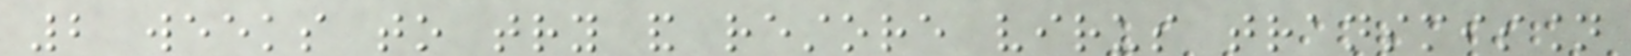2 weeks to try and restore virus transmission
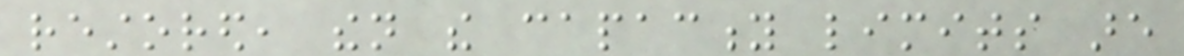restored, then the capacity limits are
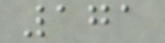171
